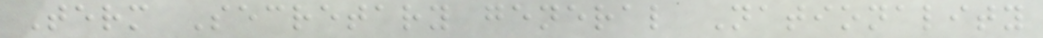Term Secretary general Nationality
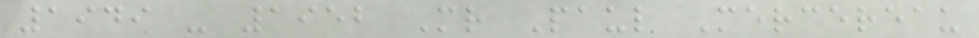1949 - 1952 Mr Paul Mercereau
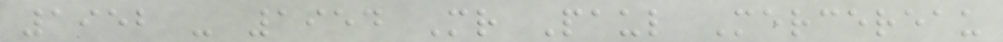1952 - 1954 Mr Paul Mercereau
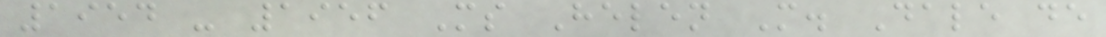1954 - 1956 Ms Helen M. Dale de
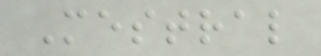Mestral
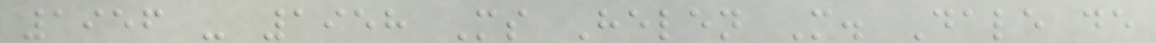1956 - 1958 Ms Helen M. Dale de
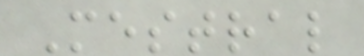Mestral
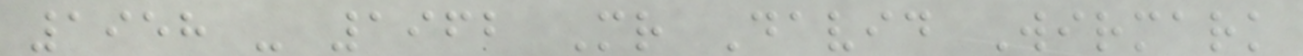1958 - 1962 Mr David Wirmark
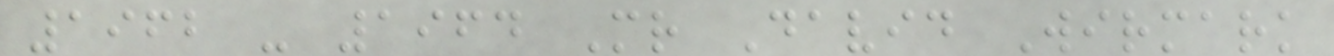1962 - 1964 Mr David Wirmark
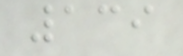139
